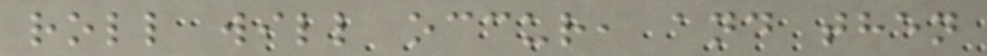roll will occur, and then
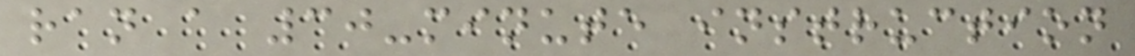ran a 30-minute instruction
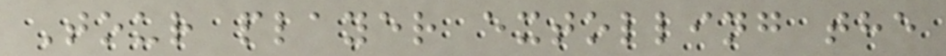Tour player extolling the
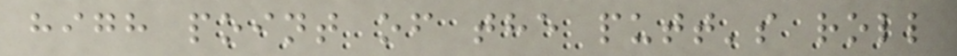high point of the putt's roll
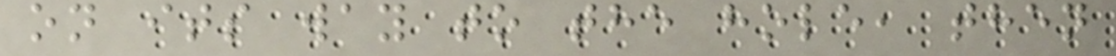on its way to the hole, then
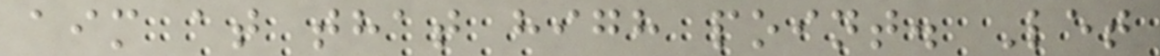aim at that high point. Let
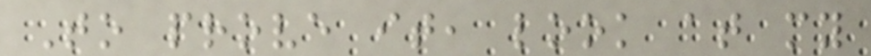To prove it, look at my
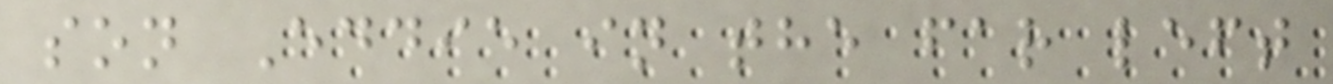son Eddie in the far left
